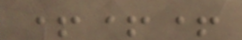+++
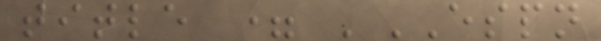title = 'ESPN
